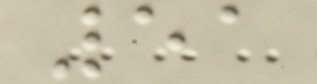51
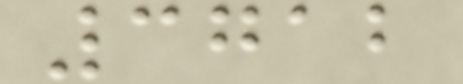3712
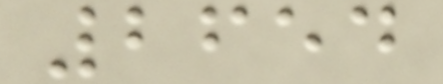2654
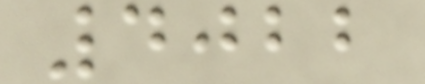4022
